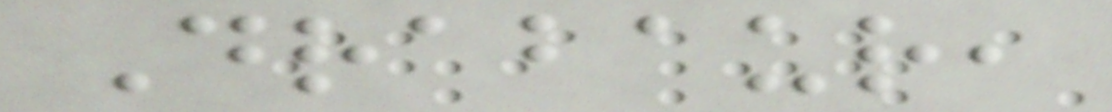Drabaur,
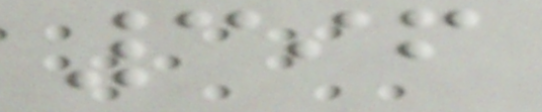396
